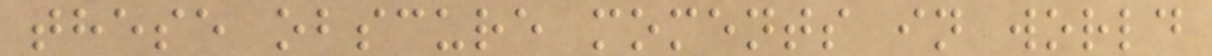these obscure moments in world
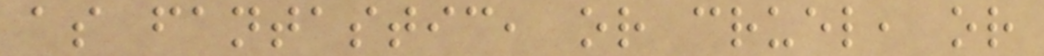as fantastic, or cruel, or
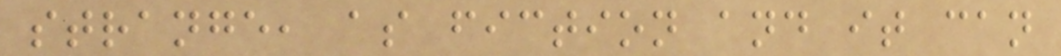strange, as fiction and it can
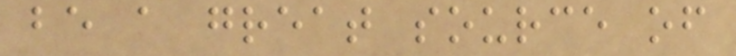be a great source of
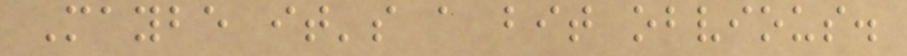Maybe it's a bit obvious.
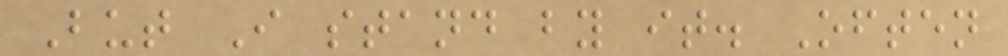But I stand by it. Often
